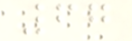67
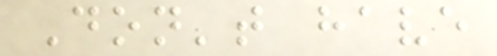Don't have
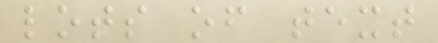lots of text
